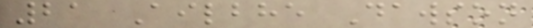21 Ailbhe Dawson
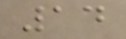14
